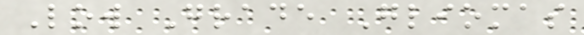Low Grade Gliomas
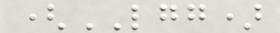(LGG)
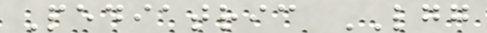Pediatric LGG
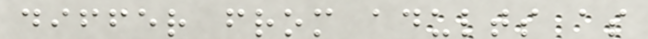differ from adults as
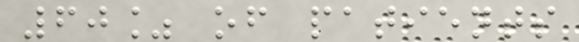60% of patients
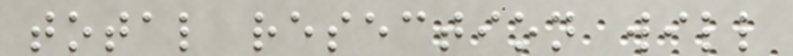total resection will
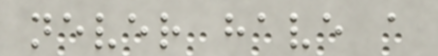never have a
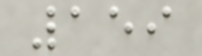159
